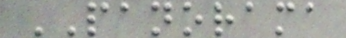PANORAMA
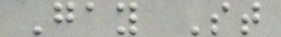Gay St
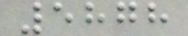5878
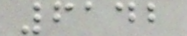6142
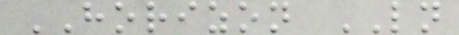HORIZON LN
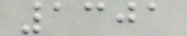1301
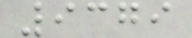9379
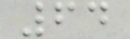64
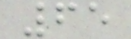65
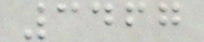3467
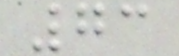73
